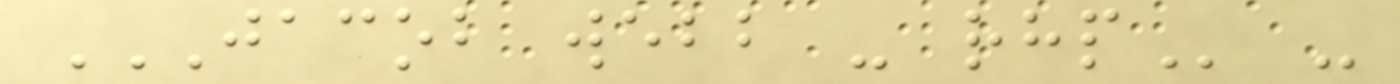JACOB WEBB - RHP -
